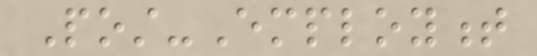Post-Employment
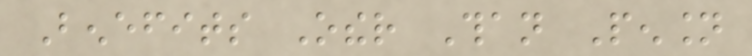Benefits Other Than Pension
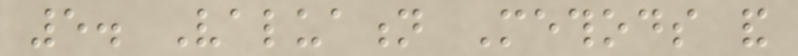5. Valuation Methods and
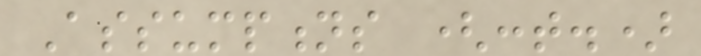Assumptions (cont.)
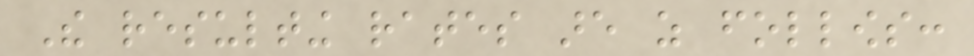The resulting rates are as follows:
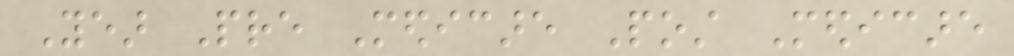Year Pre Medicare Post Medicare
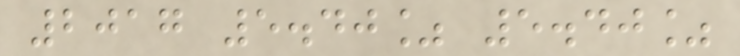2017 5.40% 5.40%
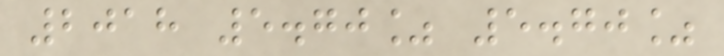2018 5.70% 5.70%
